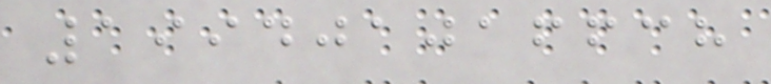199401016638
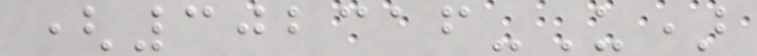(302316-U)
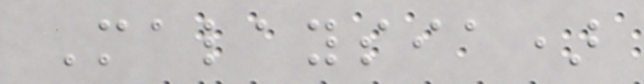Malaysia)
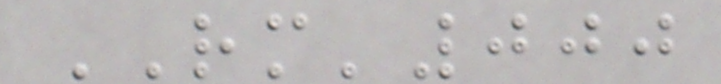RM'000
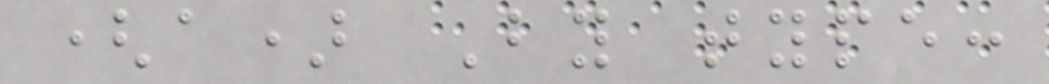(a) By type:
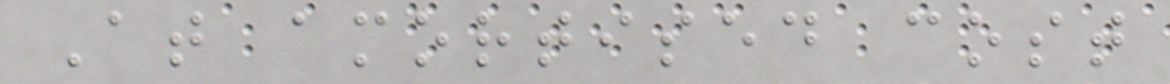At amortised cost
